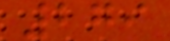279
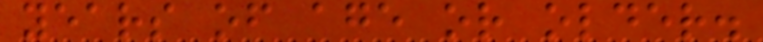years of age or older.
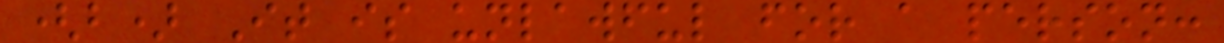(b) It is unlawful for a person:
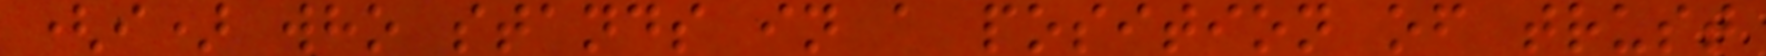(i) who stands in a position of trust
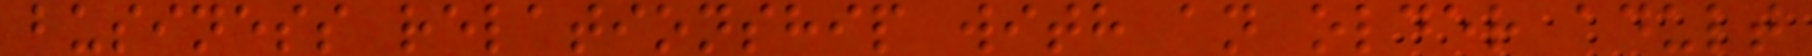business relationship with an older adult
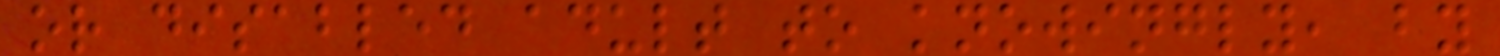or disabled adult to knowingly, by
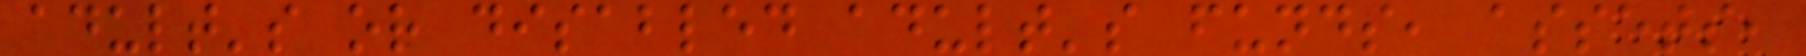adult's or disabled adult's funds, assets,
